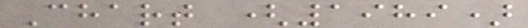Chart (1989)
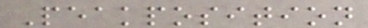Peakposition
